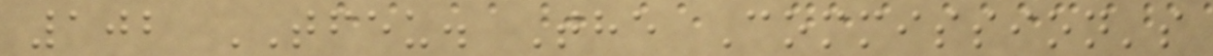102 TFEU. The Commission's
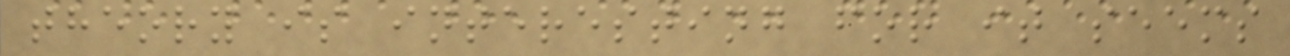theory is interesting for it seems
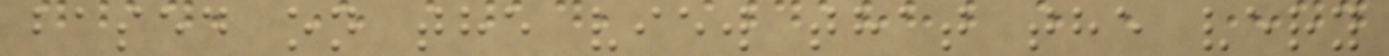based on the view that the very
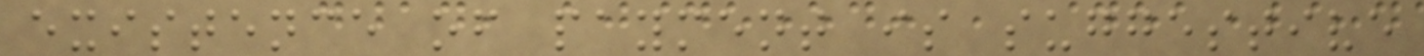existence of payment is suggestive
